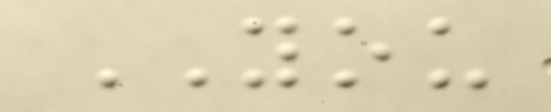YOU
